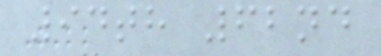94th 62nd
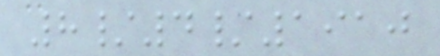8/4/1910
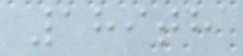189th
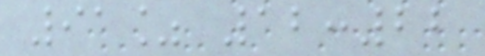91% 12:22
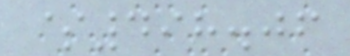$498.06
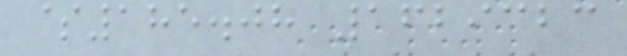$185.08 1629323
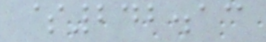$242.13
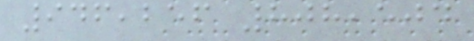946,256 808,504
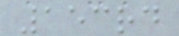153rd
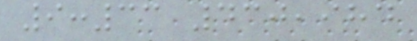9:33 430,984
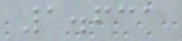1.631
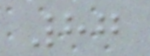87
